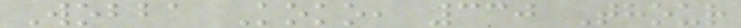Wobba Koko, 330 Thour
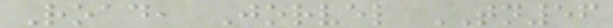Road, Jorvel TN56
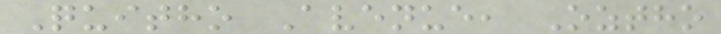Quitho Avenue, Oztho
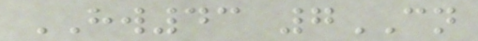HW43 7CN
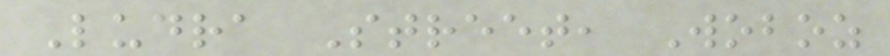Ludra Street, Woboz
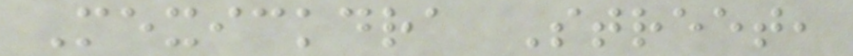Mexickdra Street,
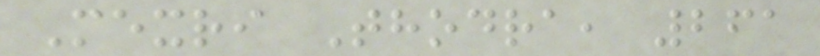Mexri Thodra, 261
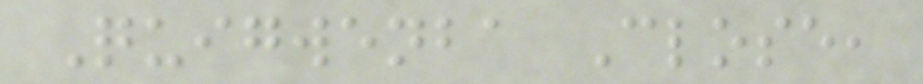Quigwenba Close,
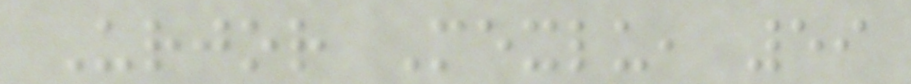Urjor Mexlu, 59
